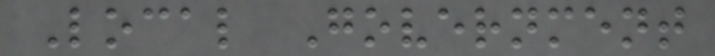Local Government
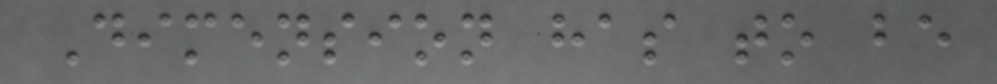Dimension has to be
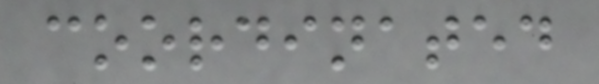coordinated
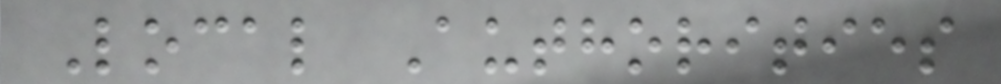Local Authorities
